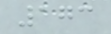173
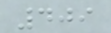409
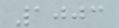1003
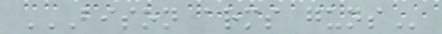BISON ARMS GUNS
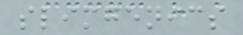slimgenics
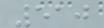510
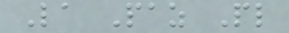La Paz Pl
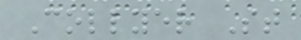Collyer St
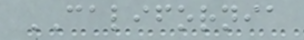CALIFORNIA
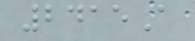2415A
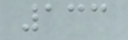133
